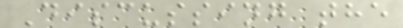Discussing the
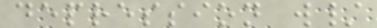depression w/
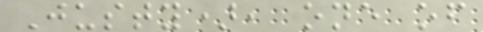Justy), one of
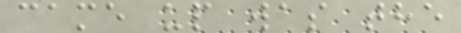came up was the
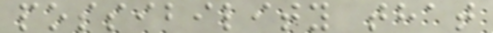possibility that
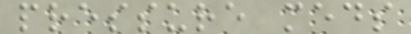pressure meds
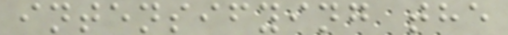intensifying the
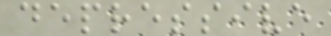depressive
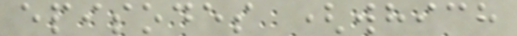episodes (which
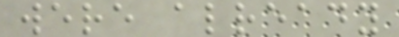were already
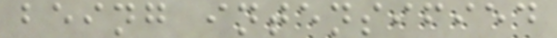being intensified
